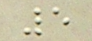5
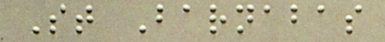St Barnabas
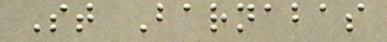St Barnabas
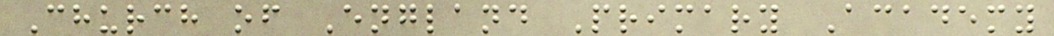Church of England Primary Academy
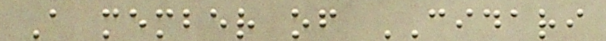A member of CIDARI
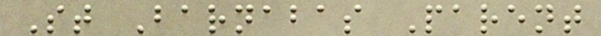St Barnabas Parent
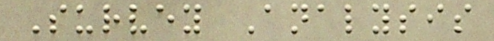Survey Analysis
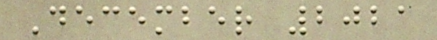December 2021
